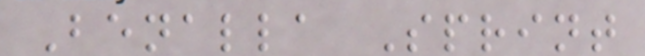Benalla Sprint
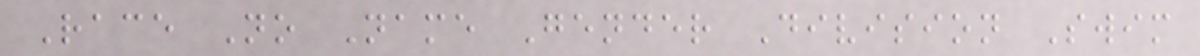Race No Name Gender Division Swim
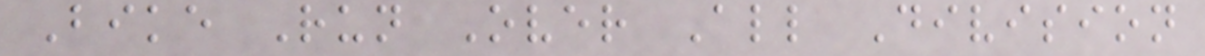Bike Run Over All Division
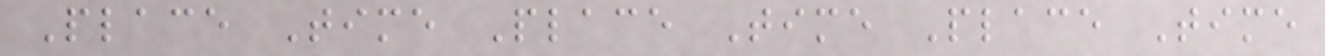Place Time Place Time Place Time
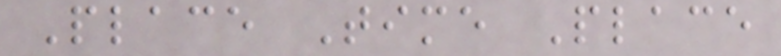Place Time Place
